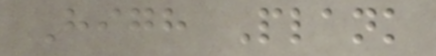High Plank
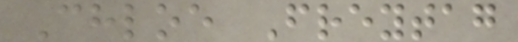Chloe Freytag
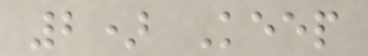2) Keep
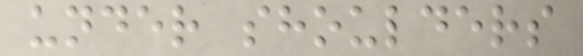under shoulders
